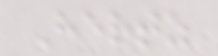Hertz
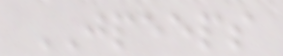JPEEPS
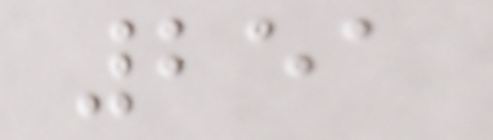251
